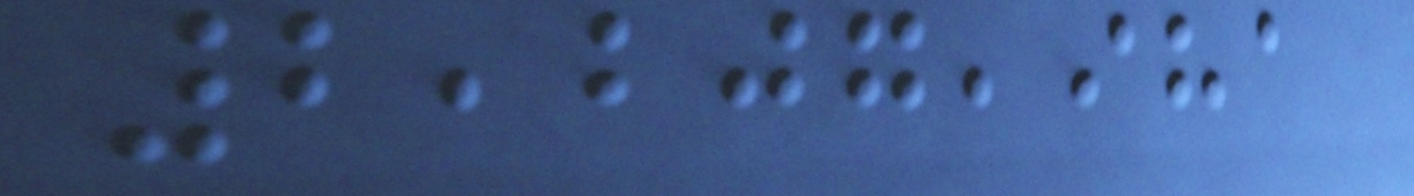2,207,981
